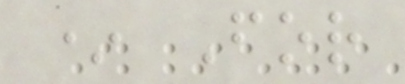* For
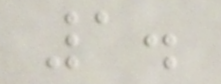1.
